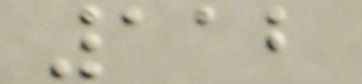112
